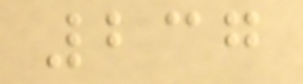237
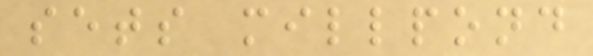sets millpond
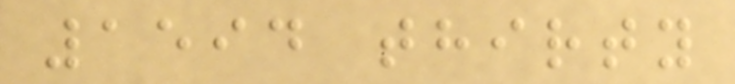1594 thirty
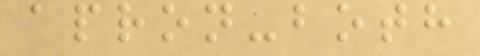apron-both
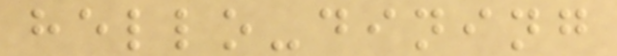hello-dining
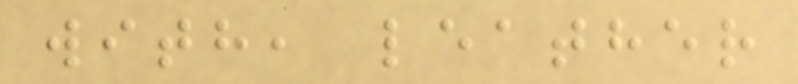with, leather
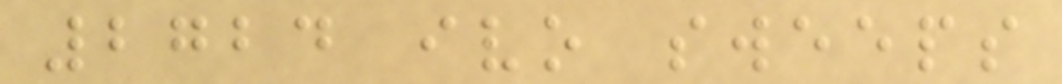2724 ivo sweeps
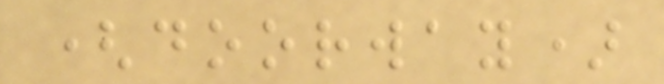(doorway)
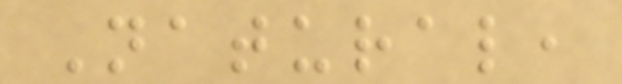Natural,
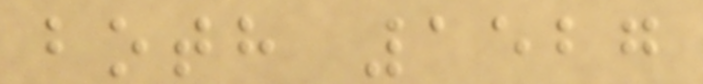both 1527
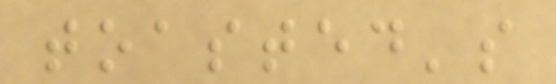toasted's
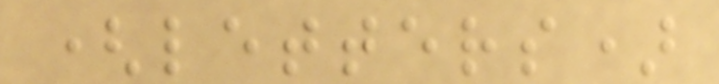(letters)
